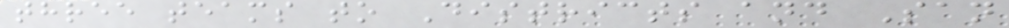three teams to Districts and San
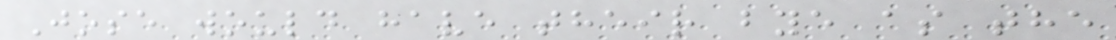Jose would have their bye as the
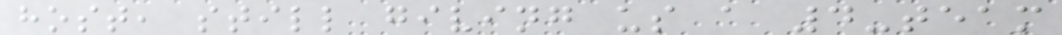host, still giving us a 4-team
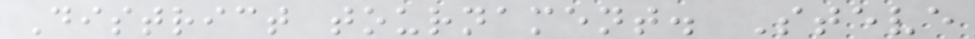District tournament. Steve
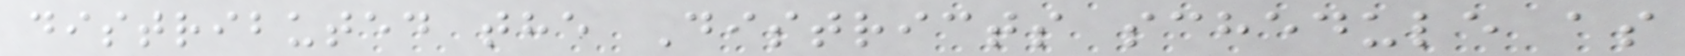distributed the Districts schedule as
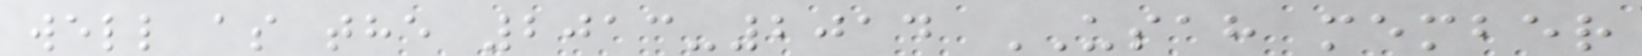well as the 2013-2014 USAH member
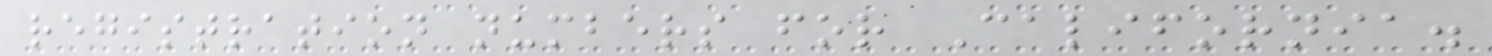registration numbers for California.
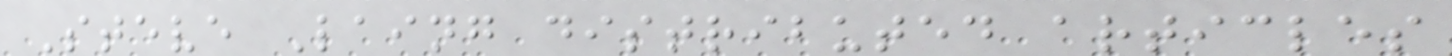Steve Laing distributed articles
